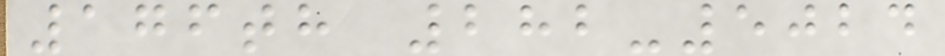176th 282-5024
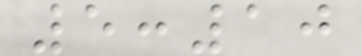5:10
